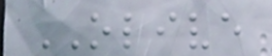OLIVE
